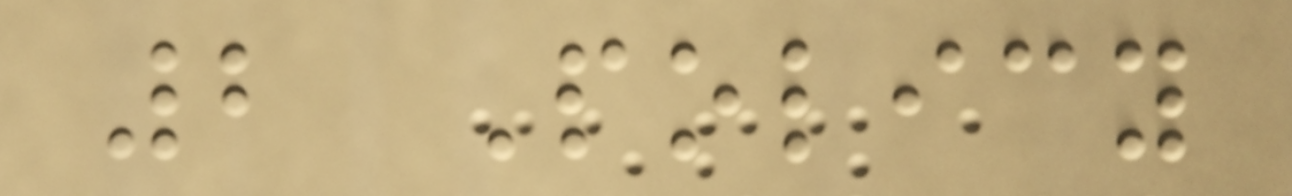2 Policy
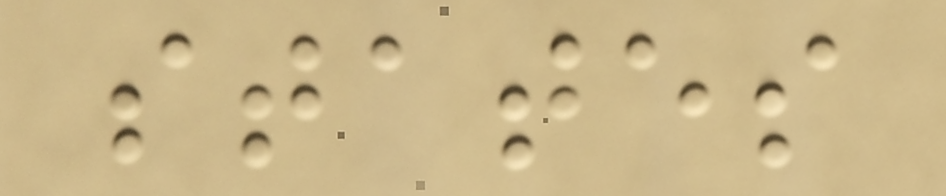states
